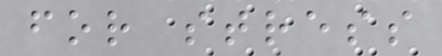for stress
